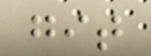git
